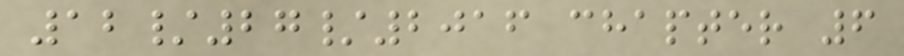12/27/2016 chapter 6
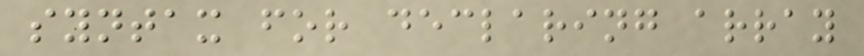syntax for declaring array
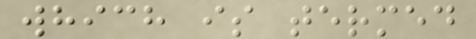which is termed
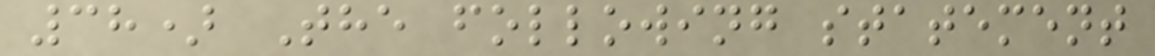38) The following statement
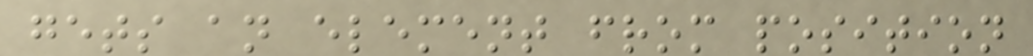gets an element from position
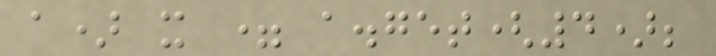a) x = a.get(4);
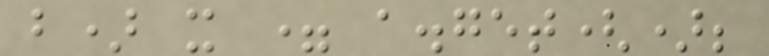b) x = a.get();
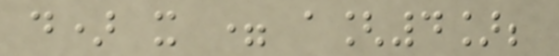d) x = a[4];
